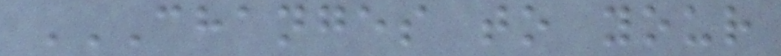CHANGES TO YOUR
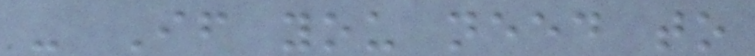- If you need to
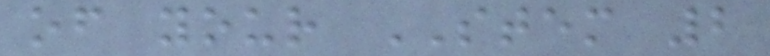of your STEM 2
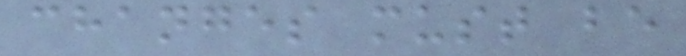changes must be
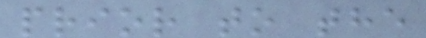prior to the
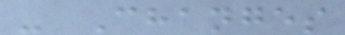- Changes
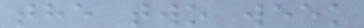the two week
